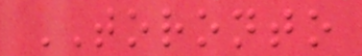TORONTO
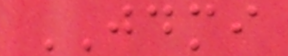JDMI
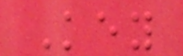Key
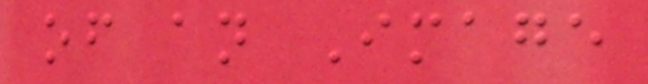of an Image
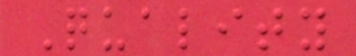Quality
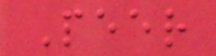Peer
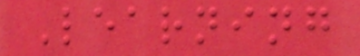Learning
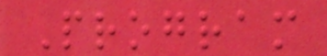Program
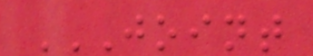JOINT
